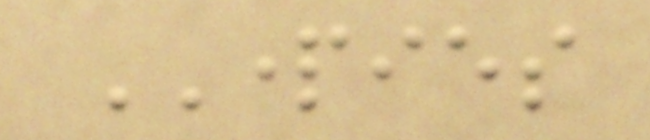PARTIES
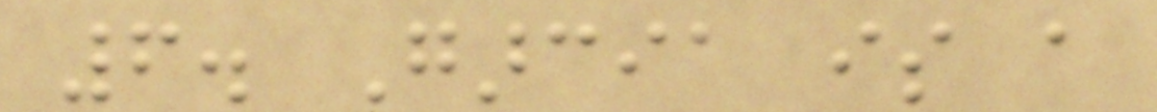6. Garcia is a
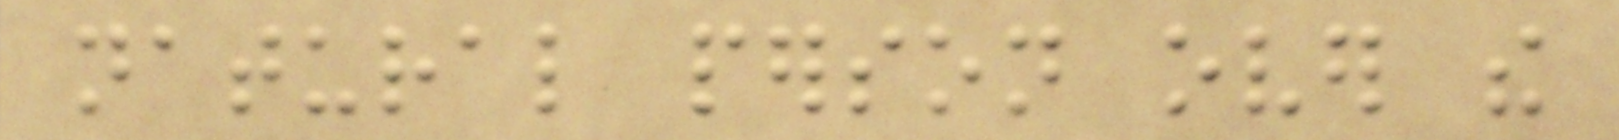natural person over the
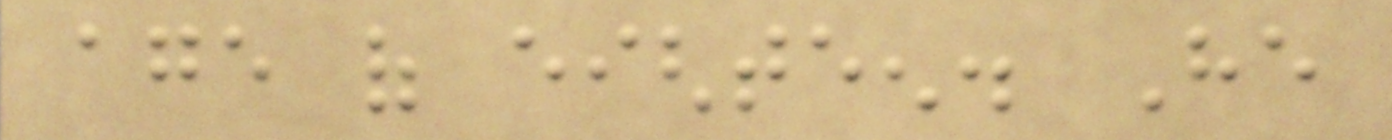age of eighteen. He
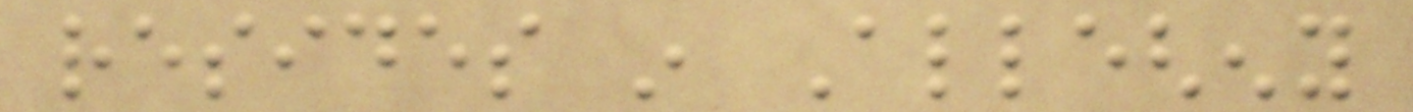resides in Allegheny
